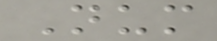Num
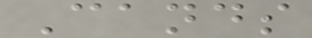Cands
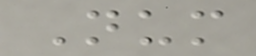Num
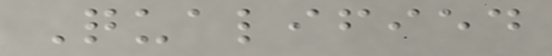Qualified
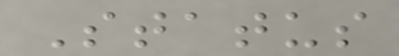Status
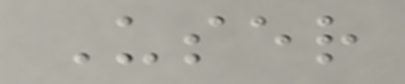User
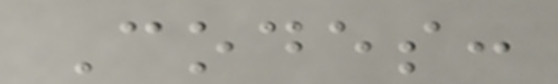Codes:
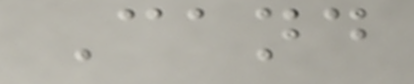Cand
